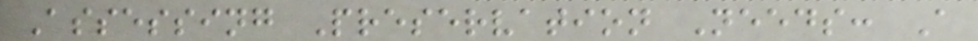Assessing Preservation Needs: A
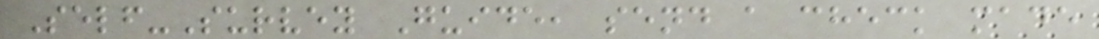Self-Survey Guide, send a check made
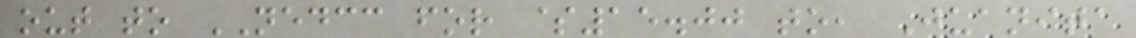out to NEDCC for $15.00 to, Juanita
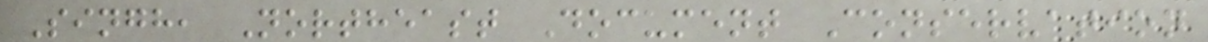Singh, Northeast Document Conservation
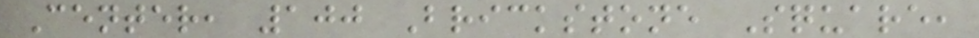Center, 100 Brickstone Square,
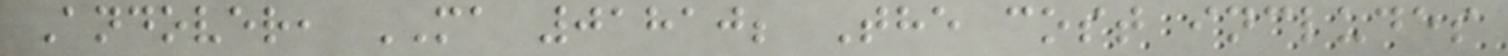Andover, MA 01810; The cost includes
